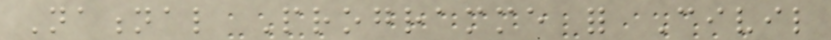National Programme for Civil
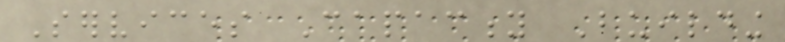Services Capacity Building
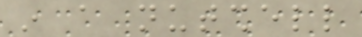in a nutshell
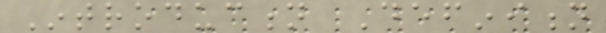Introduction Definition
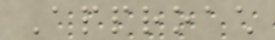Approach
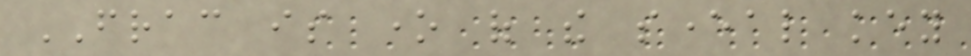FRAC is one of the several key
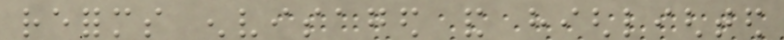reforms envisaged and highlighted
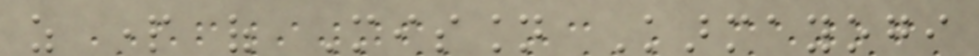as part of Mission Karmayogi
